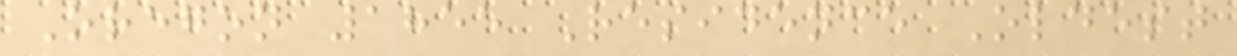Oregon 1855 Residence Oldest
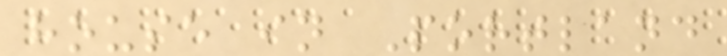house in Portland
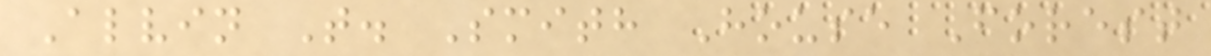Alvin T. Smith House Forest
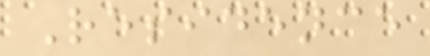Residence
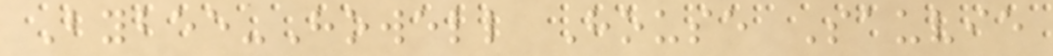Bybee-Howell House Sauvie
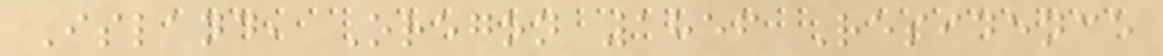Island, Oregon 1856 Residence
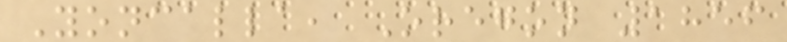Yoncalla, Oregon 1856
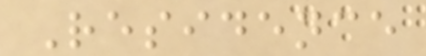Residence
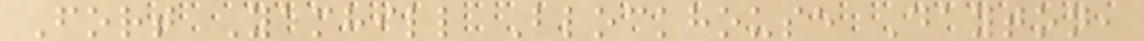Fort Yamhill Blockhouse Dayton,
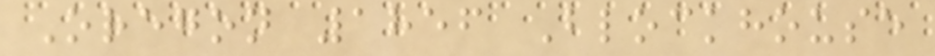Oregon 1856 Blockhouse
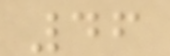46
